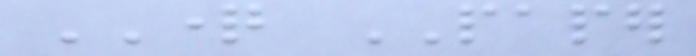QUESTION PAPER
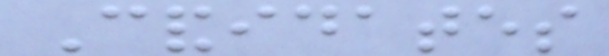Candidates
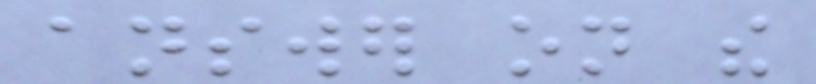answer on the
